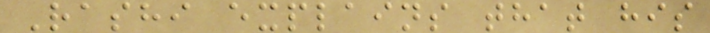Rashi explains that his
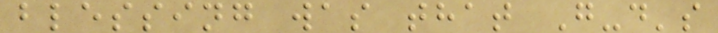blessing was that G-d's
